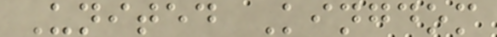United Kingdom
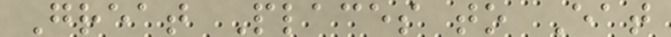Great Places to Eat
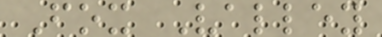Fox Valley
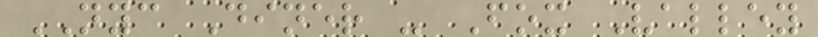NYC Diner - Fox Valley
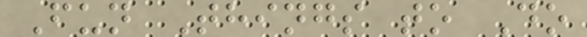Fun Things to Do
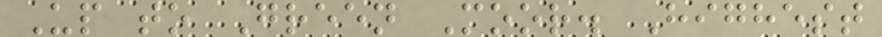Up to Green Moor. Highest
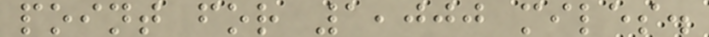point for 1,000 miles.
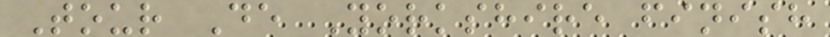Tour De Yorkshire finish
